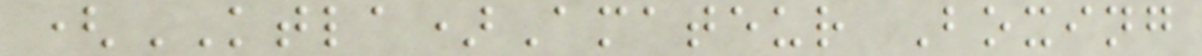(KTLA)Amateur Boxing
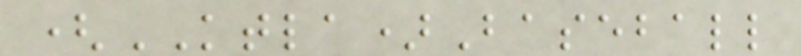(KTLA)Baseball
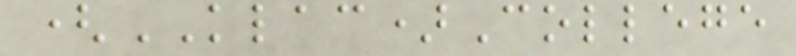(KLAC)College
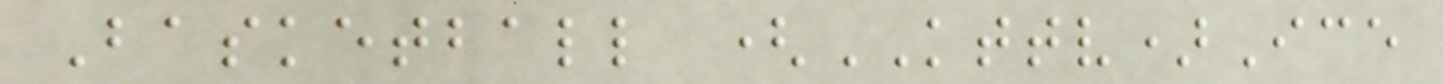Basketball (KTTV)Ice
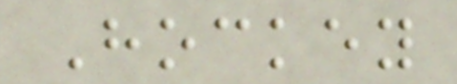Hockey
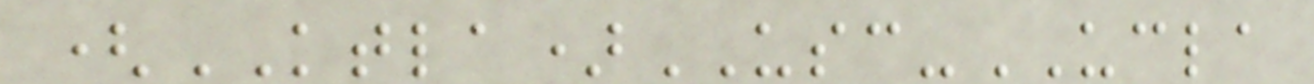(KTLA)USC-UCLA
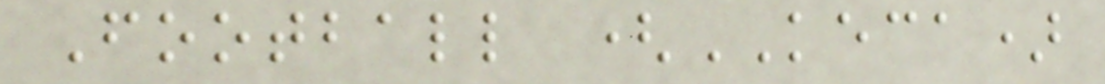Football (KECA)
